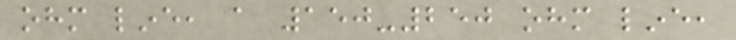ohm line, a 150-250 ohm line,
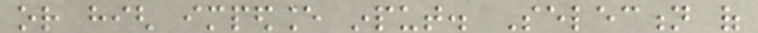or high impedance input. Selection of
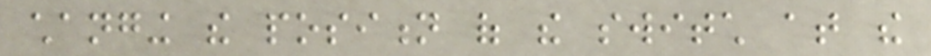changing the position of the switch at the
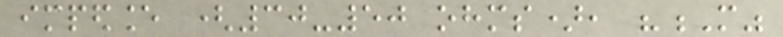impedance (30-50 ohms), "M"
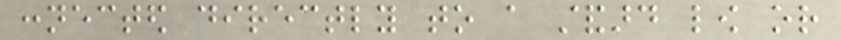connected directly to a standard low or
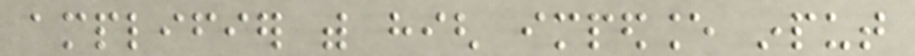amplifier with high impedance input
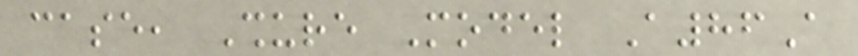case, Shure Model A86A
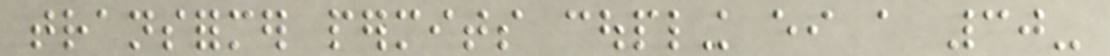transformer permits coupling either a 30-
